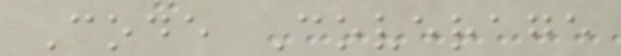Code Coverage
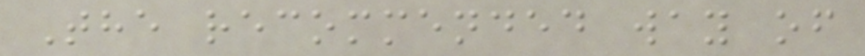The recommended way of
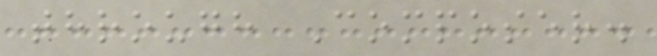through Composer.
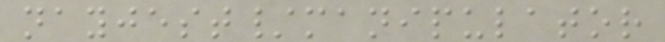nayjest/manipulator
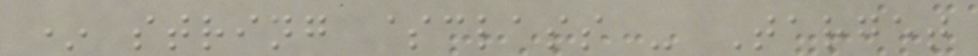* string $class - Target
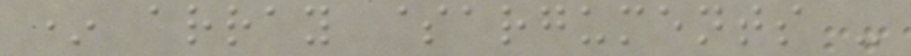* array $arguments -
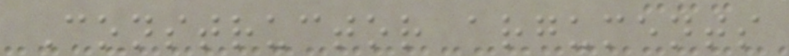Constructor arguments
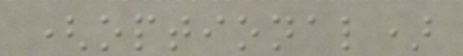(optional)
